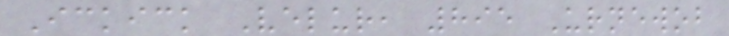Ickick Velur, 895 Urnewob
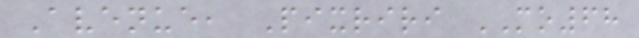Avenue, Pixriri MO68
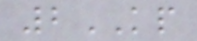2KP
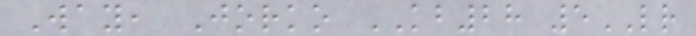Way, Jorko KB28 5LR
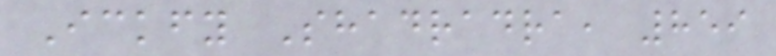Ickfy Shadradra, 859
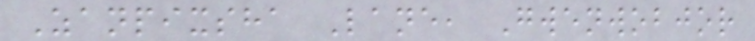Zanpixsha Lane, Gwenwobjor
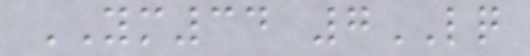YM34 7LQ
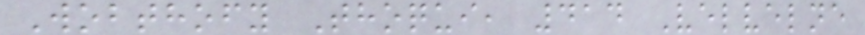Wobthofy Thoqui, 414 Velvelne
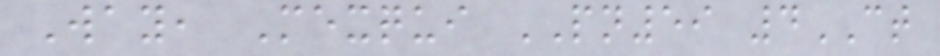Way, Mexqui PN59 4CT
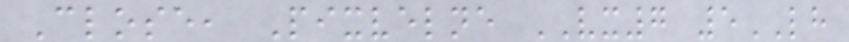Close, Pixvelne VX7 5LH
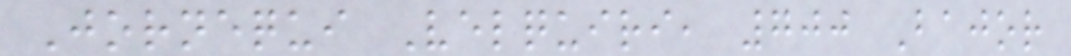Jornequi Velquiri, 700 Bajor
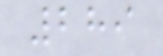289
